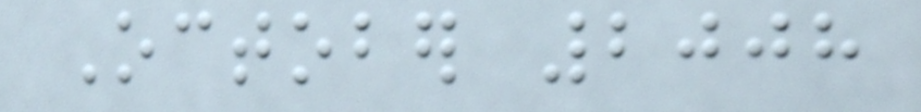October 2008
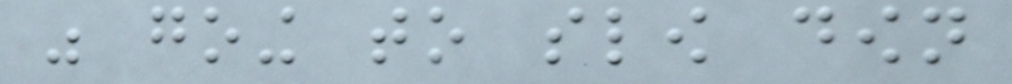was going to slow down
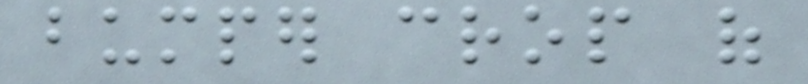bumper crop of
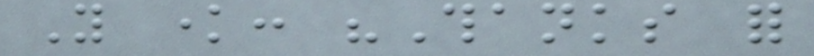You know: "Thanks for
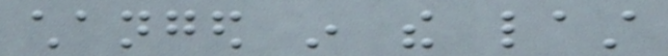changed in the last
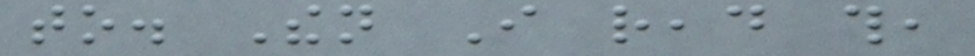to. Then I read this,
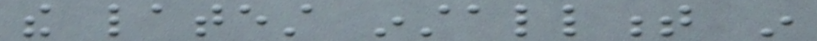the latest installment in
